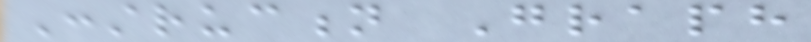Construction Graph
